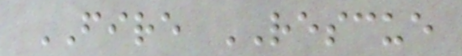FIRE RESCUE
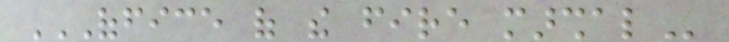OFFICE OF THE FIRE MARSHAL
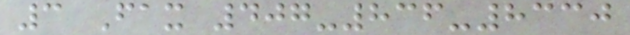3 Fax 407-836-8330
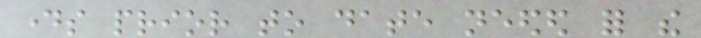days prior to date needed for the
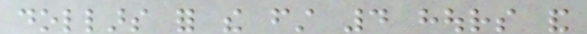dollars for the first 4 hours and
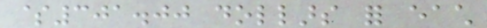$301.00 dollars for each
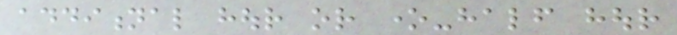additional hour or one-half hour
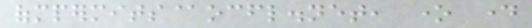ofmpermits@ocfl.net, one day
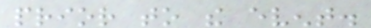prior to the event.
